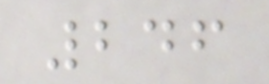246
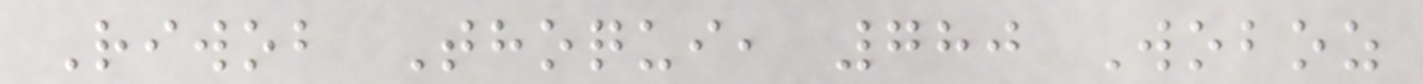Riwob Thoqui, 780 Woboz
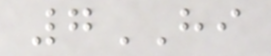7HI
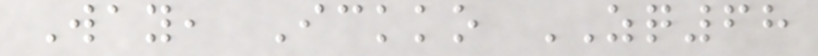Way, Ickko ZQ68
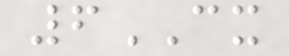6CX
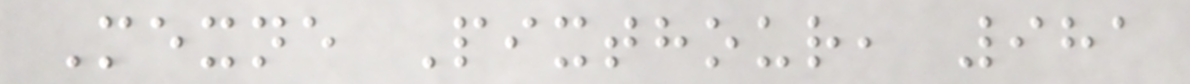Mexne Pixthour, 981
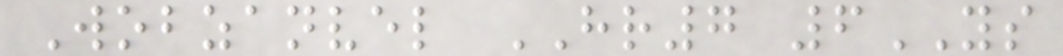Wobzanvel HR7 6YS
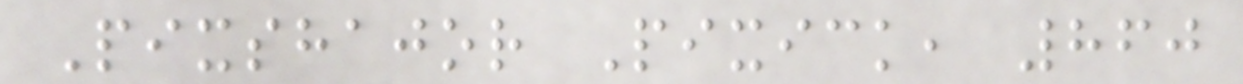Pixshajor Pixick, 860
